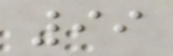99
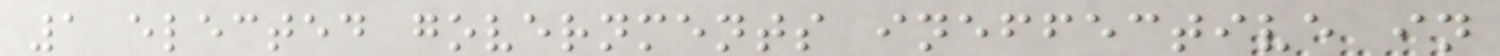1 elected governments ineffective in
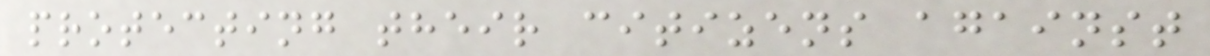protecting their citizens against
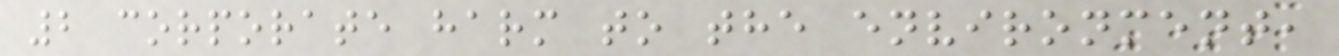2 corporate harm to the environment,
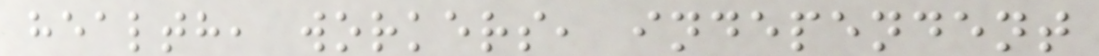health, workers, independent
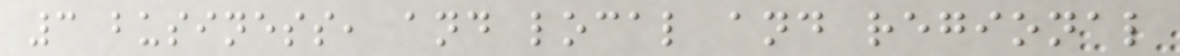3 business, and local and regional
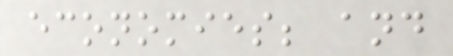economies; and
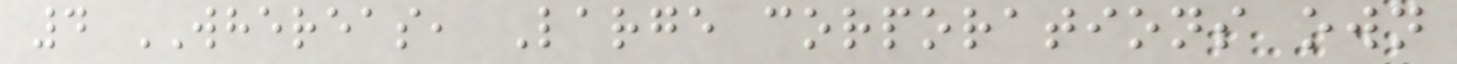4 WHEREAS, Large corporations own
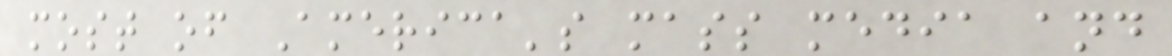most of America's mass media and
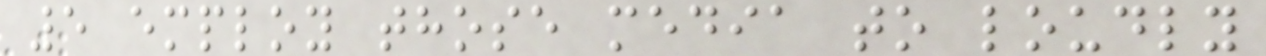5 employ those media to loudly
